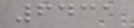6431
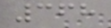368
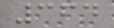364
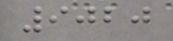9020
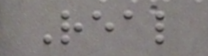Real
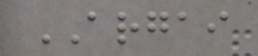ARGAI
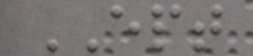EPT
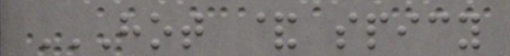HOT & SPICY
